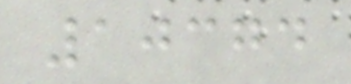10374
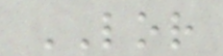LOR
